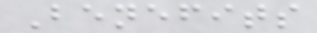Benefits
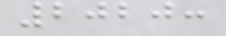2020:
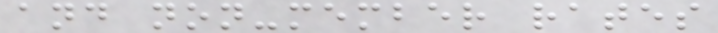and non-member rates
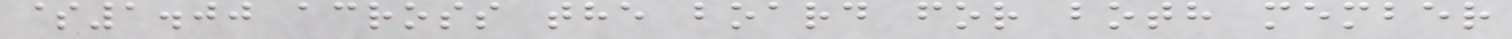$1.00 across the board for both member
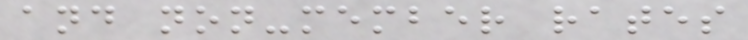and non-member rates
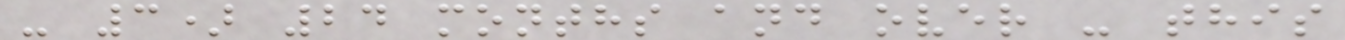- 3) 24 months and over - this
